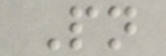Pn
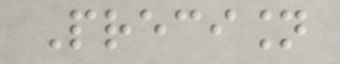Precision
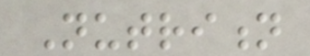Nutrition
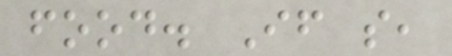food. If so,
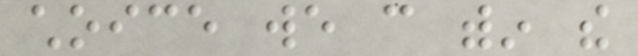choice we can within the
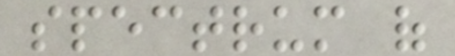spectrum of
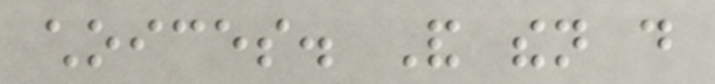choices. And then do
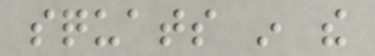squats in the
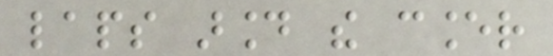laps around the cancer
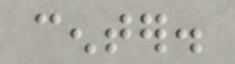center.
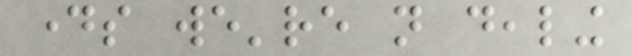days we're not dealing
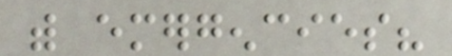with emergencies?
